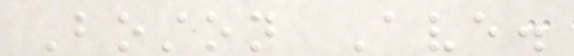Boston Ave.
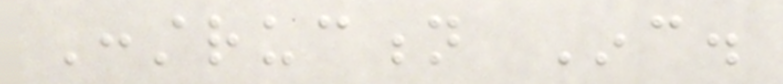Construction Inc.
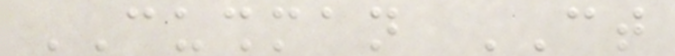CUSHMAN CT
